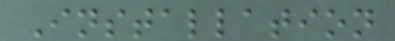Installation
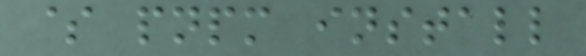$ pnpm install
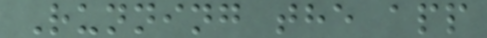Running the app
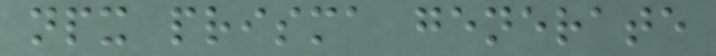npx prisma generate
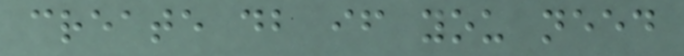create db if you need
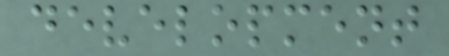development
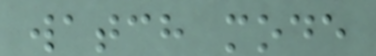watch mode
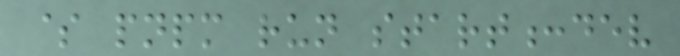$ pnpm run start:dev
